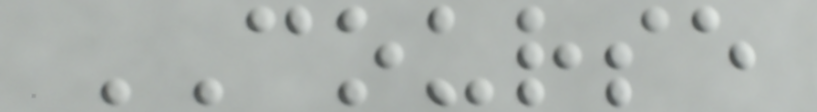COURSE
